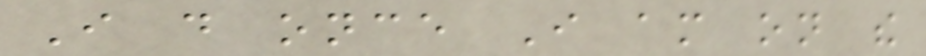I do once I am on the
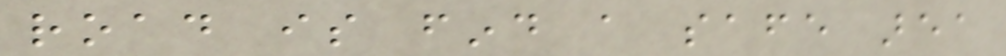road is find a safe area
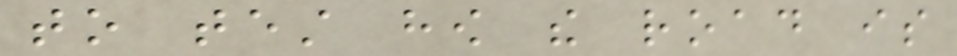to test how the road is
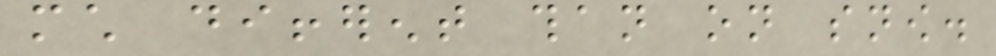much different than on snow.
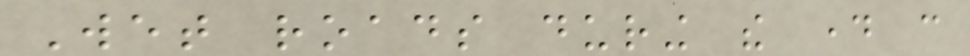Wet roads during the day can
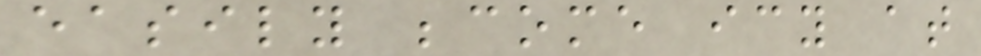easily become icy at
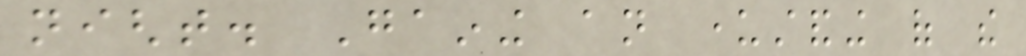night. Gaining an understanding of the
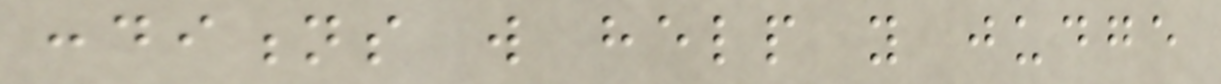conditions will help you judge
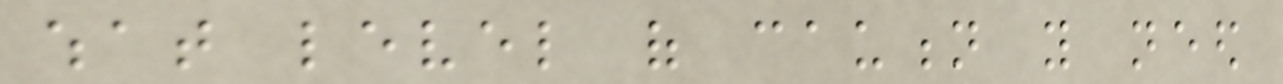what level of caution you need
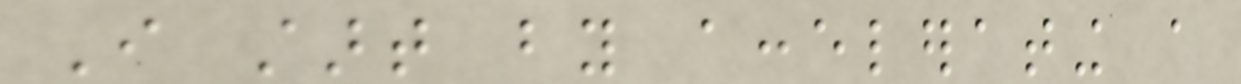I start by accelerating a
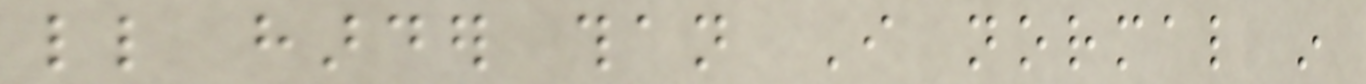little harder than I normal in
